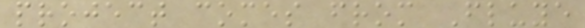project comes from Fluye
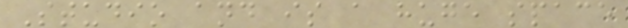Studio and is a huge space
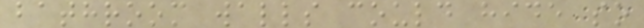bathroom walls could hide so
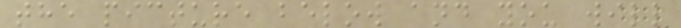the picture below and you will
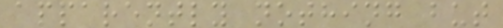apparently nothing but
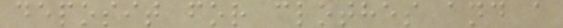deposit for clothes and a
